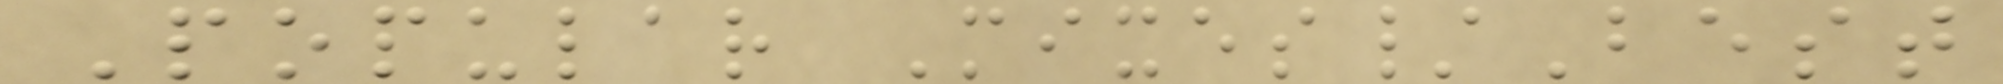Popular Mixes/Best
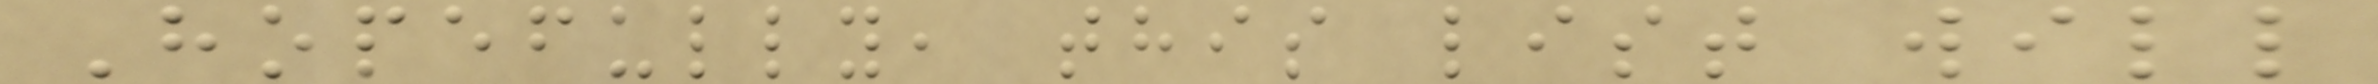Hopefully, this list will
